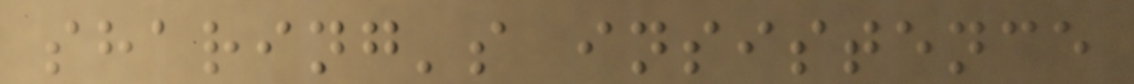sharing's insistence
